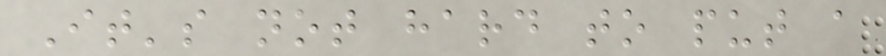It's not hard to put a
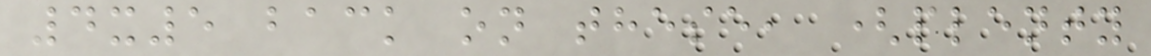4x5 back on these, (plenty
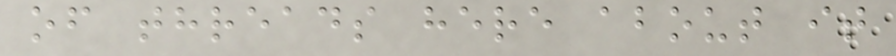of threads here about it
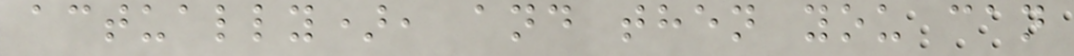actually), and then you can
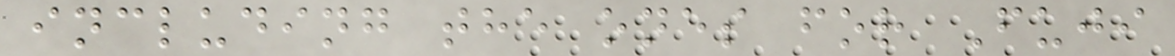including the ones for Fuji
